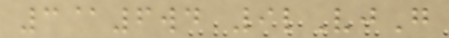3@6wd 9lVjG
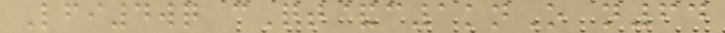Lfi4wq cQt&c1knO n64
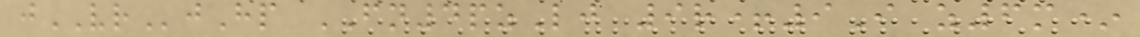jVRjHp FN4pzLj 9r+9I z6m*
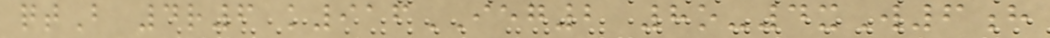qtB 4r6 k916IEG2 8o-4xW6h
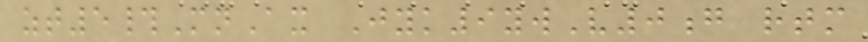zt5#MnAx Jyk9ywV0g rtm
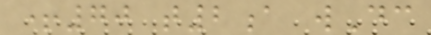+70 t2a wDc
